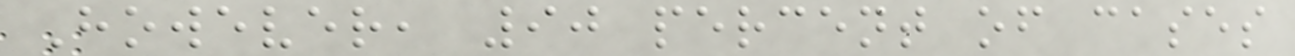However, 90 percent of cases
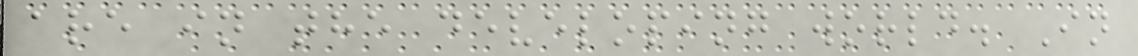are in the developing world. In
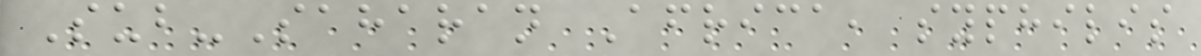Sub-Saharan Africa, syphilis
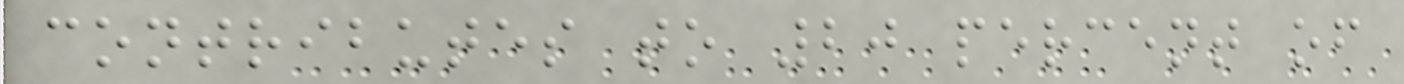contributes to 20 percent of
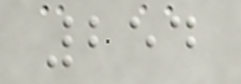254
